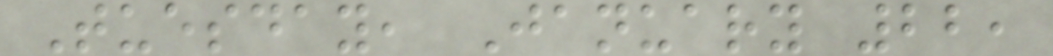Tuesday, January 22,
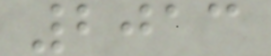2013
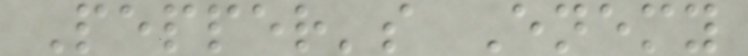Pepper's Enemy
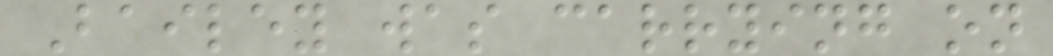Bailey was carrying on
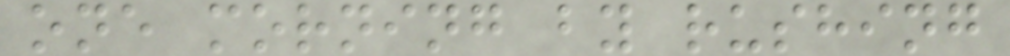one morning by rushing
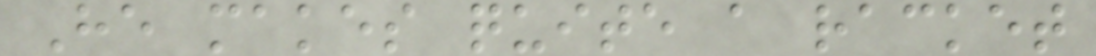He makes quite a racket
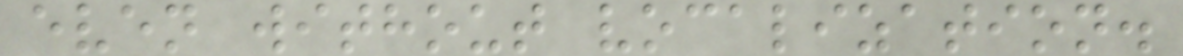even without vocalization.
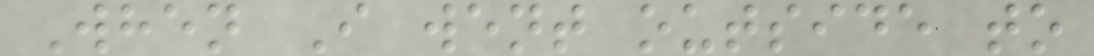When I went outside to
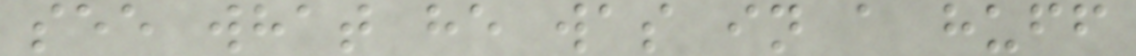see what he was in a huff
